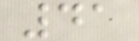41
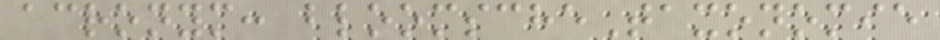acronym: bloomscheTaxonomie
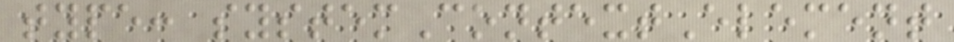type: systemContextElement
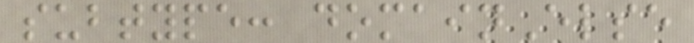subtype: domainElse
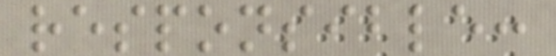responsible:
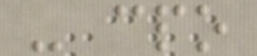- cpo
